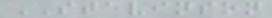STEVINSON
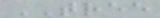TREE
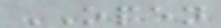OPEN
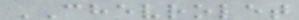CHEVROLET
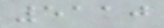5110
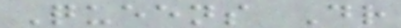Queens Dr
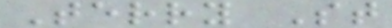Terry St
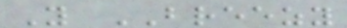Y BREEZY
